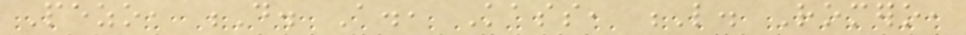Pezo, D. A., Kass, L. Romero,
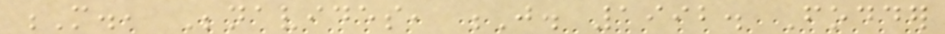M., Benavides, J. 1992. Fodder
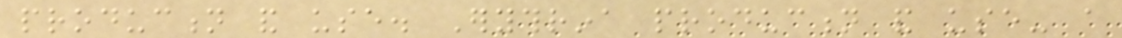production and use. Erythrina production and use- a
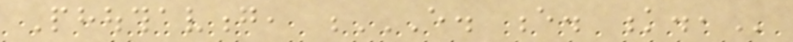Phouthavong, E. E. K.,
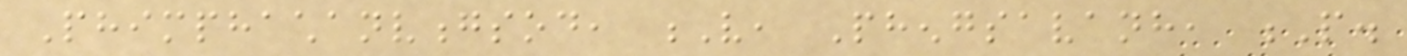Phimphachanvongsod, V, Phengsavanh, P.
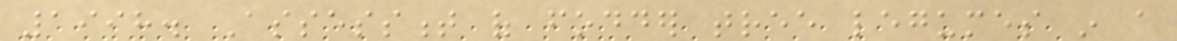1998. Assessment of fodder tree legumes in a
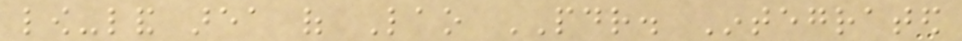low-land area of Lao PDR. Integrated
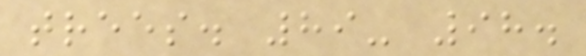trees. 89- 98.
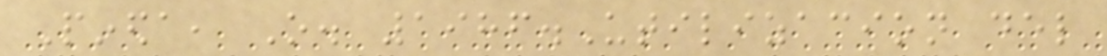Pineda, O. 1986.Utilizacion del
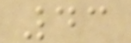43
